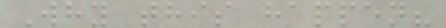Why this happen?
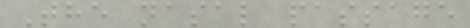The nasal passage
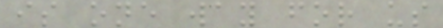is one way for us
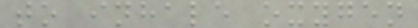to inhale oxygen
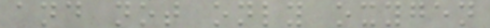and not only oxygen
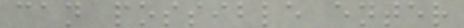can possible enter
